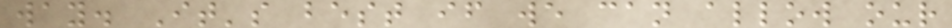way. It's best if we can allow our
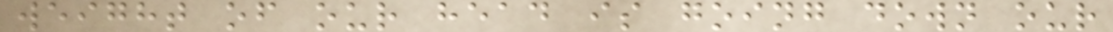weight of our head is going down our
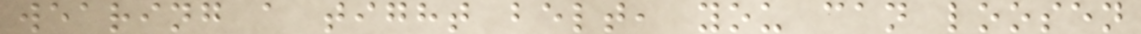wearing a tight belt, you can loosen
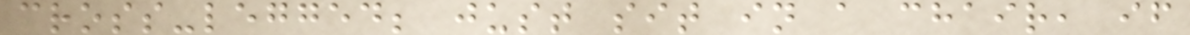cross-legged; just sit in a chair, if
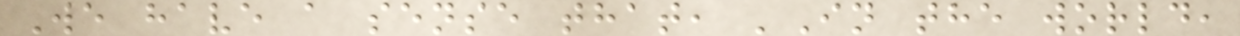We have a sense that, 'In the world,
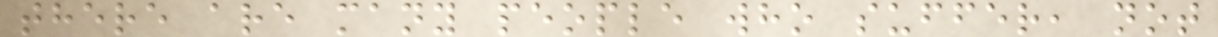there are many people who suffer, not
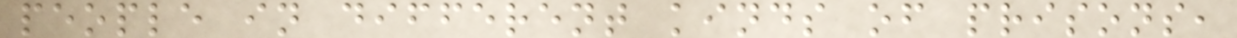people in different kinds of prisons,
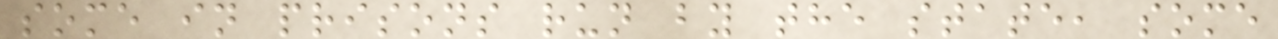some in prisons run by the state, some
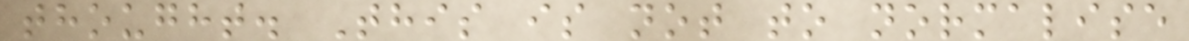thought. This is not to normalise
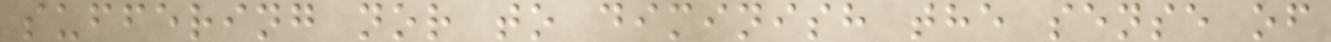suffering nor to diminish the sense of
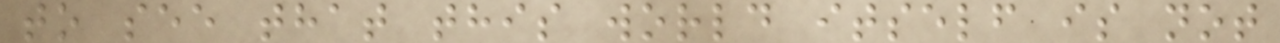to see that this world itself is not
